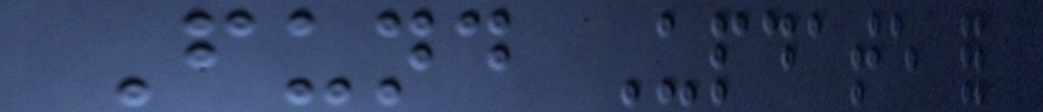Fund Update for
